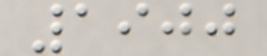1900
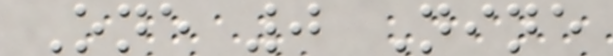One 0 Nine
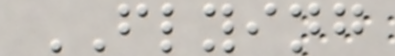FLYING
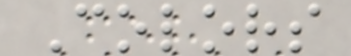Colors
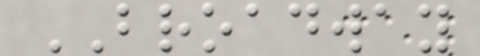BROADWAY
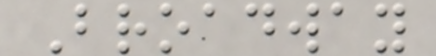Broadway
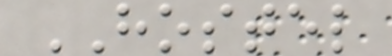HOSTEL
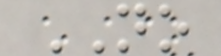NO
